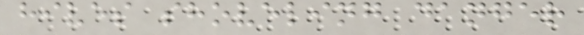hives shoveling danger
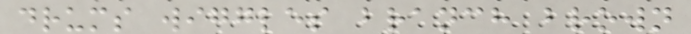drums wiggles branch brown
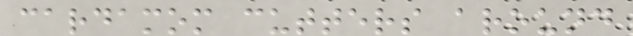cardamom cutters around
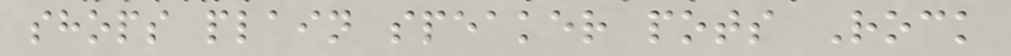shops plain speaker pots Rock
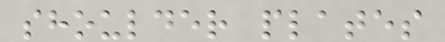shoulder plates
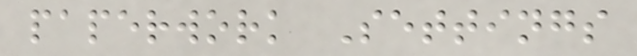paperwork Settings
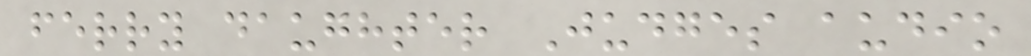ferry daughter Judges audio
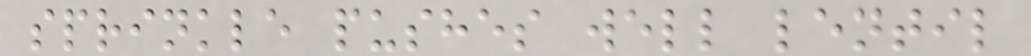sprinkle pushes well lentil
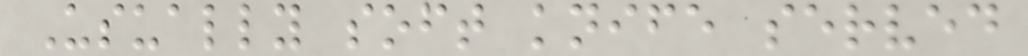Usually soft knife served
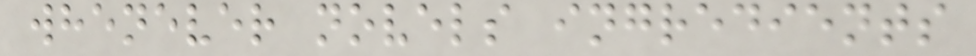whenever novels ingredients
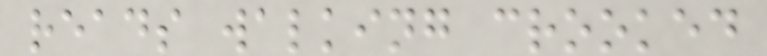reads walking crooked
